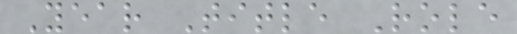Year Title Role
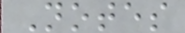Notes
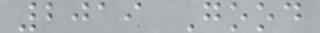2019 Good
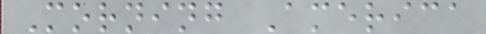Morning America
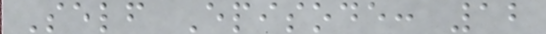Self Episode: 12
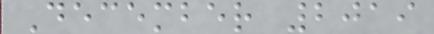December 2019
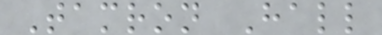Tamron Hall
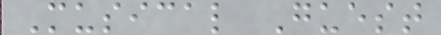Musical Guest
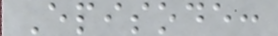Episode:
